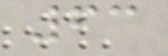63
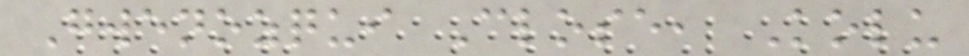Gwenozqui Close, Kolu
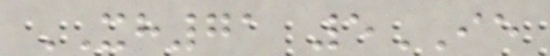XH71 5IE
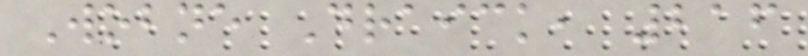Wobne Draick, 216
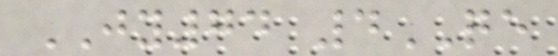JY74 4QE
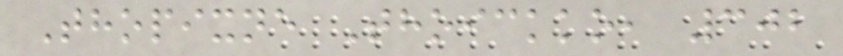Thopixne Thoickko, 302
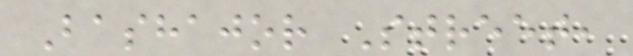Bashajor Street,
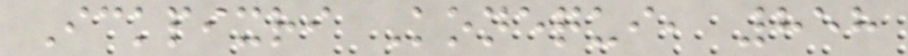Ickpixri Konequi, 858
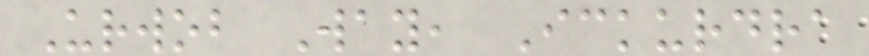Urwob Way, Ickurdra
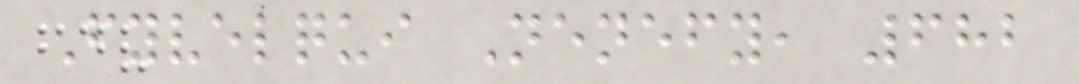Fyvelqui Nenefy, 682
